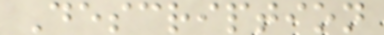Description
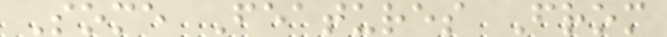Some Features From
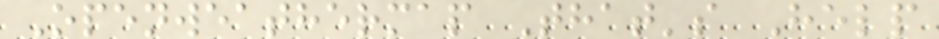Openweathermap That's Help
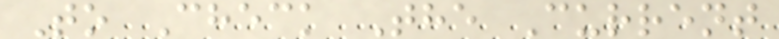To Check The Current
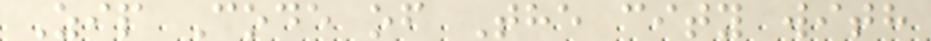Zip Code of The city with
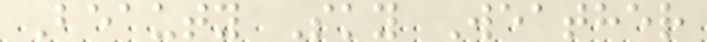Beauty Sky Weather
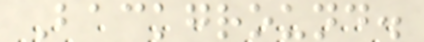Background.
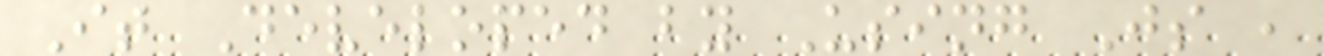It Developed by Using Js ,
